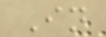In
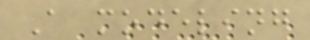A modeling
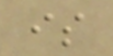is
